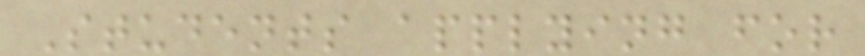Students applying for
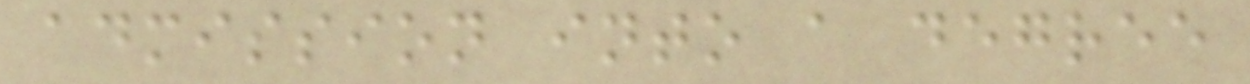admission into a degree
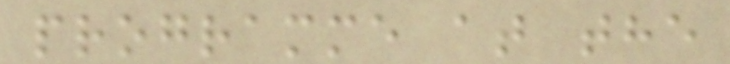programme at the
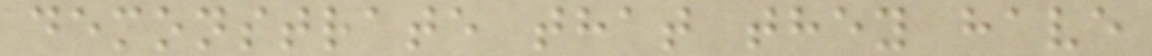demonstrate that they have
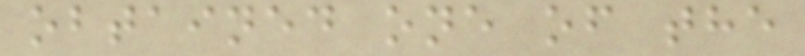obtained one of the
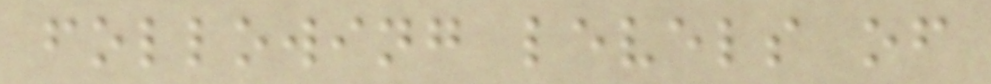following levels of
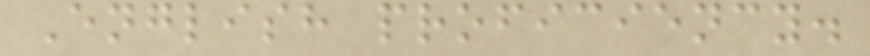English proficiency.
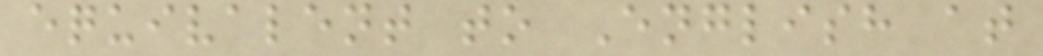equivalent to English at
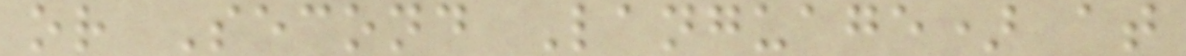or Second Language) at
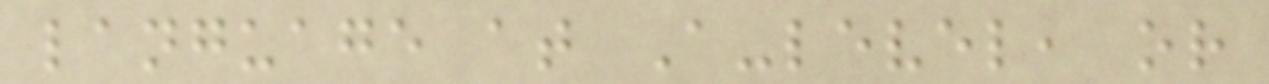language at A-level, or
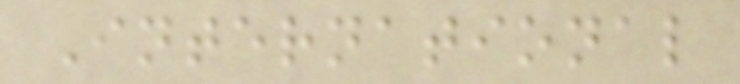International
